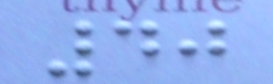40
